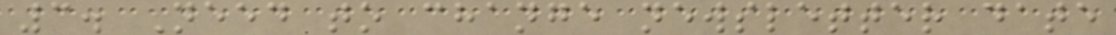3. Need to change newsletter date
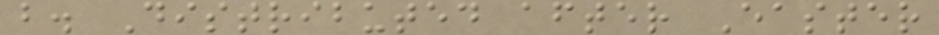b. Distributed after Easter
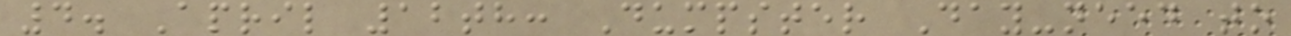4. April 12th: Dumpster Day-need to
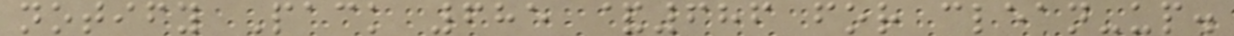notify Pack 685 &686 for clean-up.
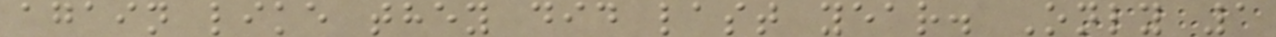again like they did last year. Only 1
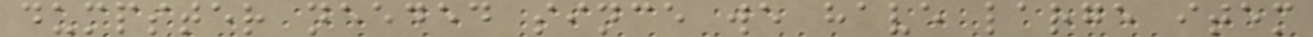dumpster needed since we have large item
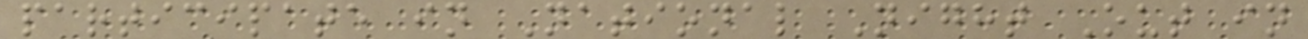participate in National Night Out in
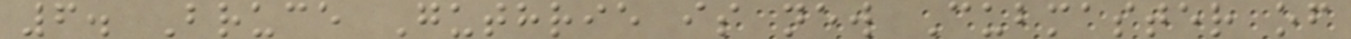6. Bruce Guthrie is new Cubmaster of
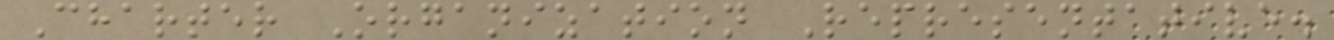Charter Organization Representative.
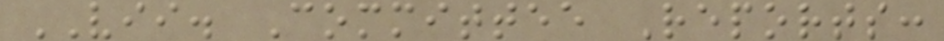VII. Committee Reports:
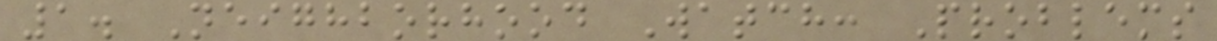1. Neighborhood Watch: Problems
